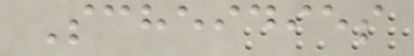Scheidies
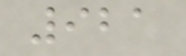921
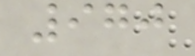970
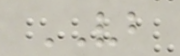VB
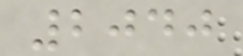2040
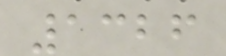1326
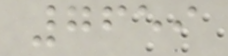7659
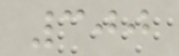300
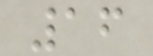16
